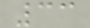33
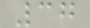37
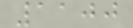1100
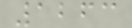1263
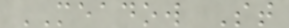MEADOW St
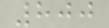800
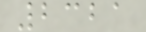2321
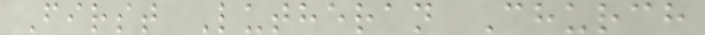First Lutheran Church
